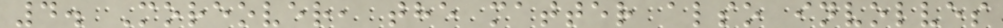4. Moreover, the matter also involves
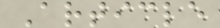Article
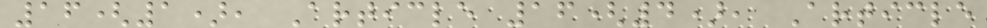16(1), Article 16(4), Article
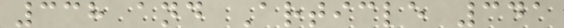338 and Article 341
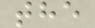the
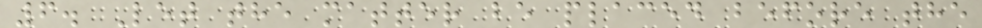6. Let the matter be placed before the
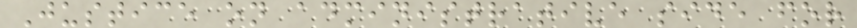Justice on administrative side for
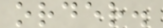order.
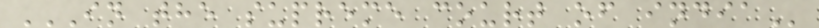IN THE SUPREME COURT OF INDIA
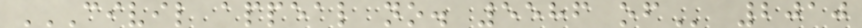CIVIL APPEAL NO. 5586 OF 2010
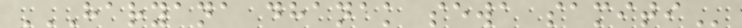HARYANA DHANAK SEWA SAMITI
